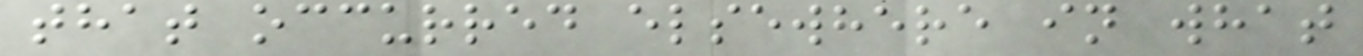that occurred elsewhere in what
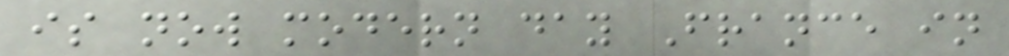is now modern day France in
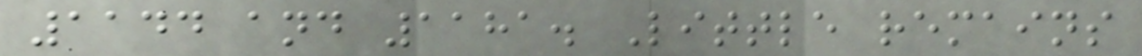1144 and 1181. Little remains
